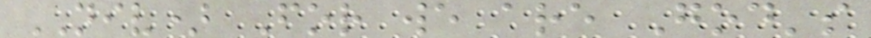NIV) For we are God's
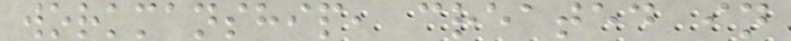workmanship, created in
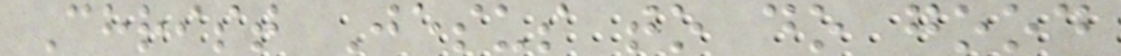Christ Jesus to do good
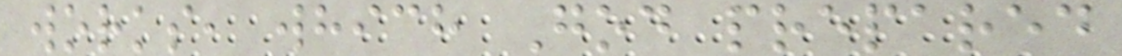works, which God prepared
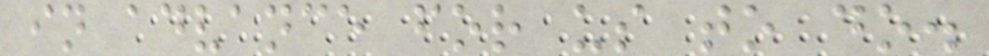in advance for us to do.
